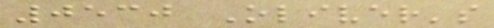0530 Oliver's
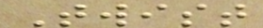Twist
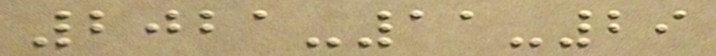2021-11-29
